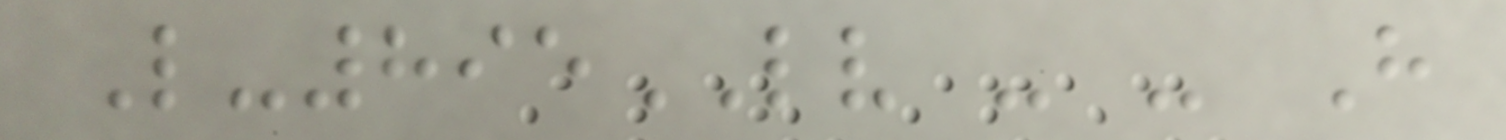L-895LV - - H
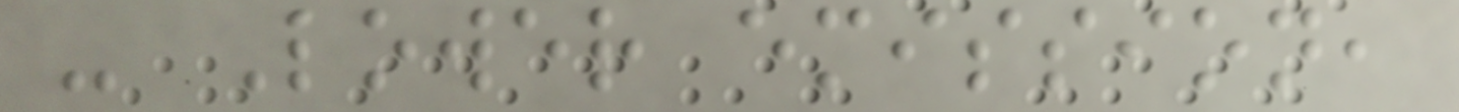- Lower emission,
